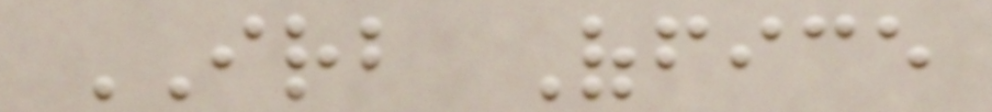IRB Office
